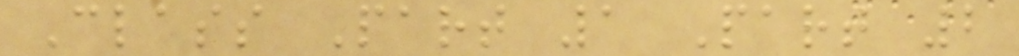Class Part 1 Part 2
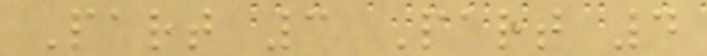Part 3 Part 4
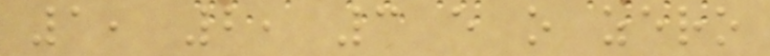1, 2, 3 e o zero
